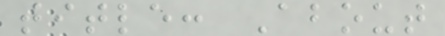title: About
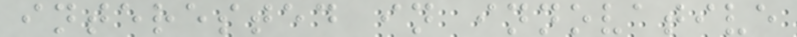interested in innovative
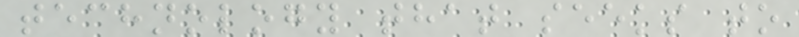technology that seeks to
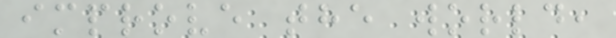improve the world,
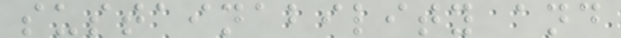sustainability and
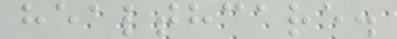healthcare.
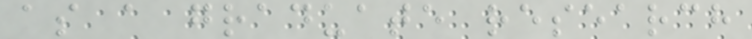as a graduate research
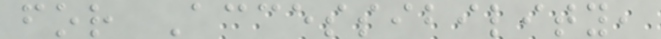for Accessibility,
